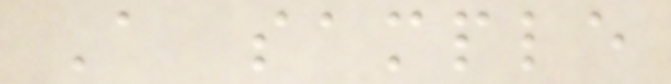A sample
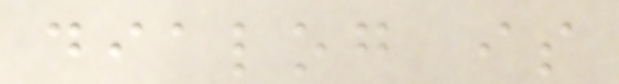dialog is
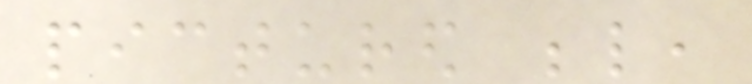pictured below,
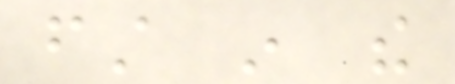first in the
